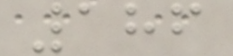186
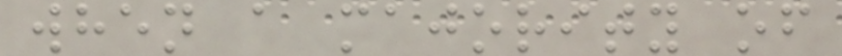when a majority of
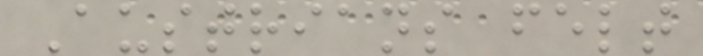Austrians felt
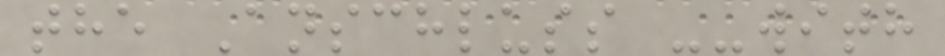the Anschluss --with
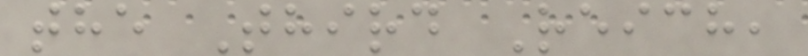the Third Reich,
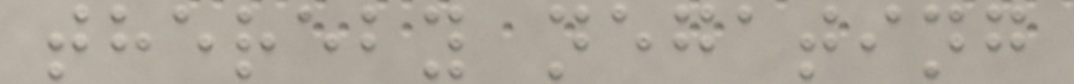thereby negating
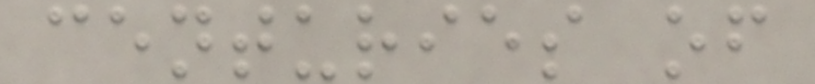centuries of
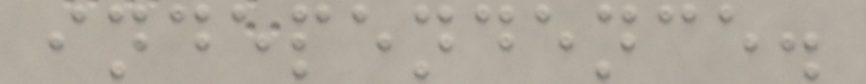independence.
